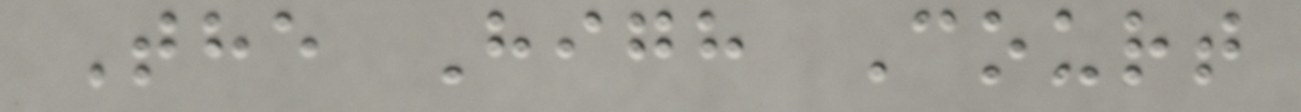The High Court
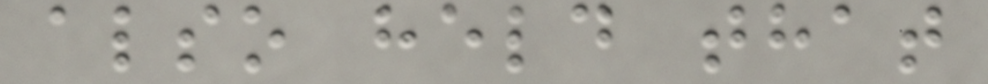also held that
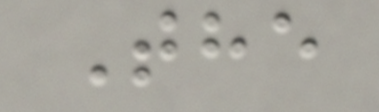The
